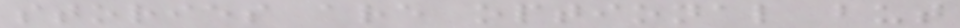stories are optional but
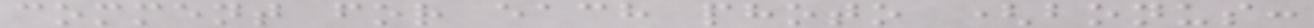comment for each photo (bonus:
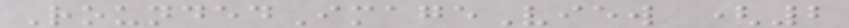RoundedImageView (2
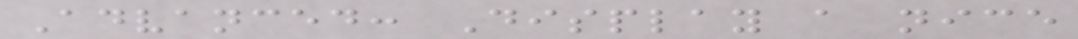Advanced: Display a nice
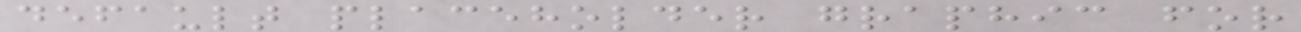default placeholder graphic for
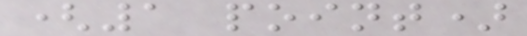(1 point)
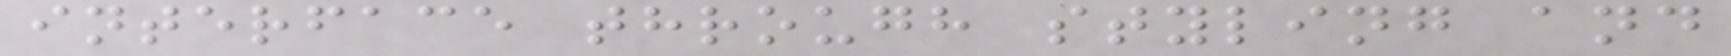interface through styling and
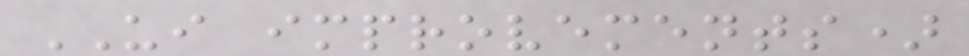UI improvements)
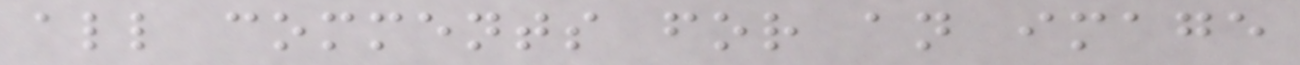all comments for an image
